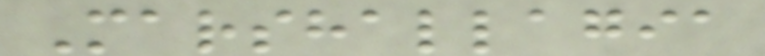Marshallagia
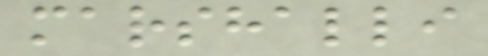marshalli
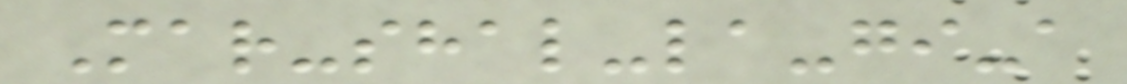Mar-shal-la-gi-a
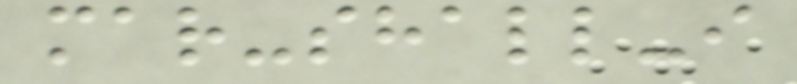mar-shall-i
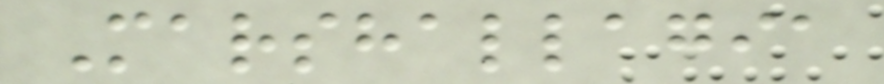Marshallagia
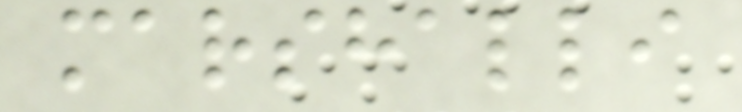marshalli
